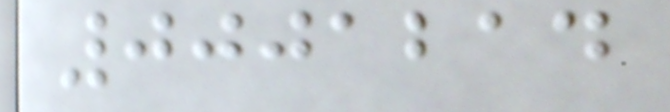0001214
